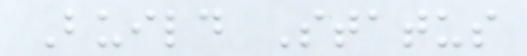Build Status
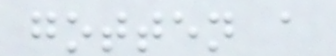gotten a
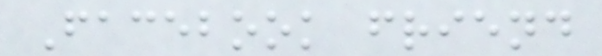Facebook friend
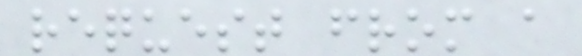request from a
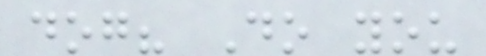dog? Do you
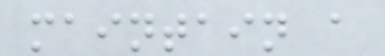maintain a
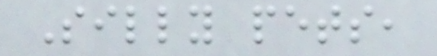Silly pets,
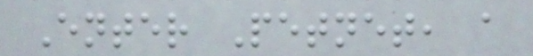Enter Petnet, a
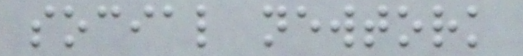social newtork
